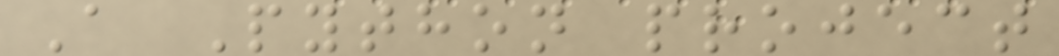A Python project
